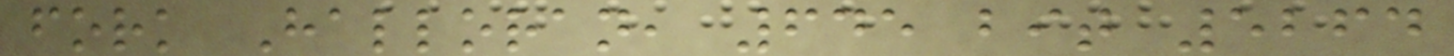fork Halloran, 645 bit 5264
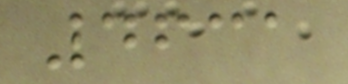4631
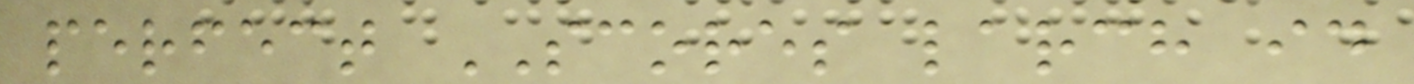perfect SCORES larch id
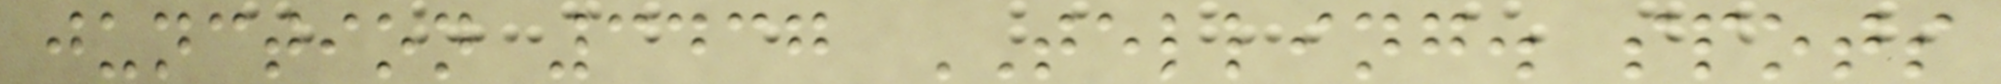junction 3437 TELLING. spots
